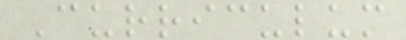Curriculum
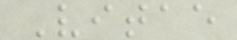Vitae
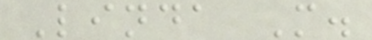Linda M.
